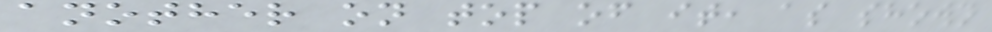another on top of it, as shown
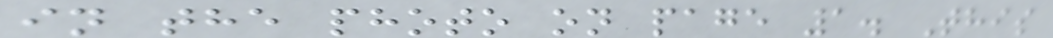in the photo on page 1. This
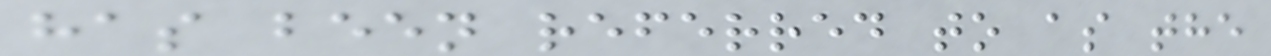has been referred to as the
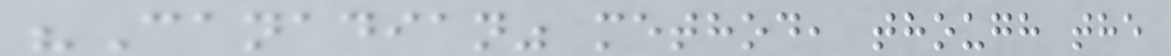"Canadian" method, though the
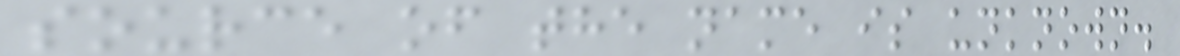source of the name is unknown.
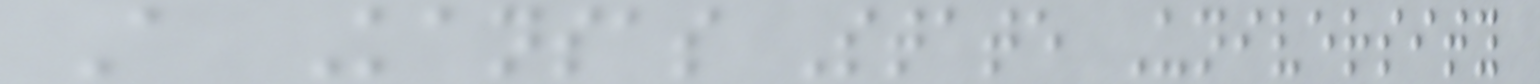A Kansas State University
